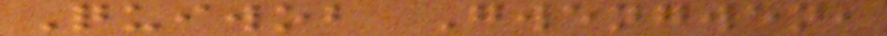Quiwob Gwengwen,
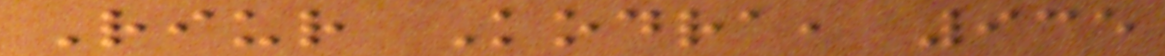Riur Kodra, 935
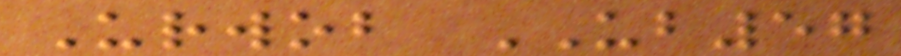Urwob UB57
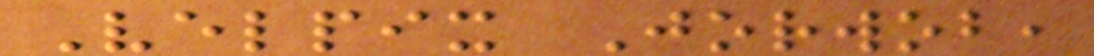Velpix Jorwob,
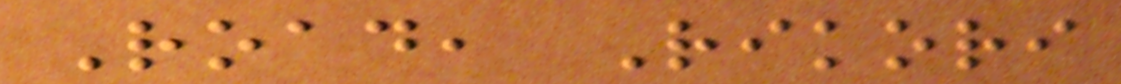Road, Rikori
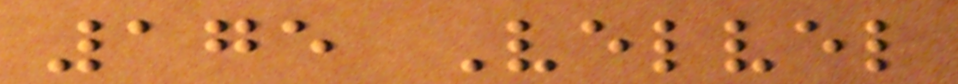175 Velvel
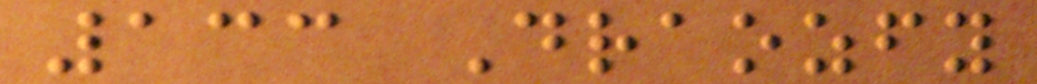133 Draozfy
